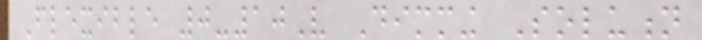Flexible 0-10V Dimming Solution
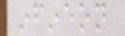infineon
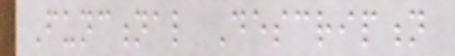Functional Description
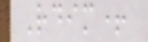Rdim+
